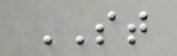ST
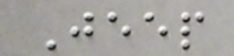Jeep
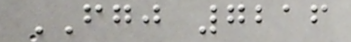FGJ 7216
